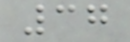37
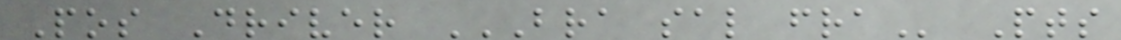Pos Driver BRA SAL FRA Pts
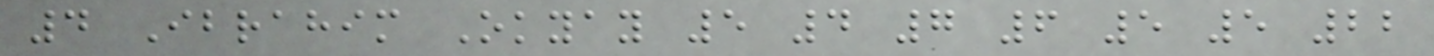4 Ibrahim Okyay 5 4 7 6 5 5 22
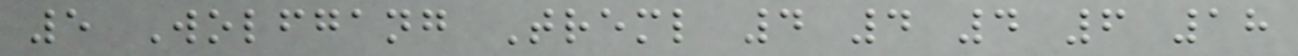5 Wolfgang Treml 4 4 4 6 18
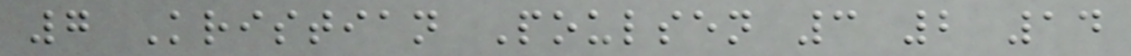7 Kristian Poulsen 3 2 14
